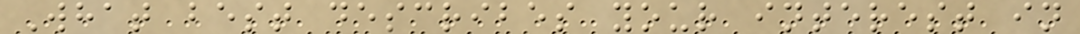What best describes your interest in
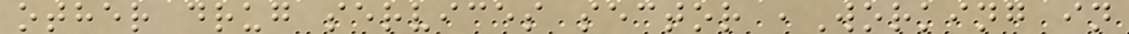other drug services sector ,Working in
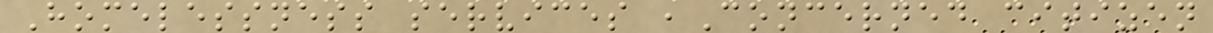Homelessness services ,Concerned citizen
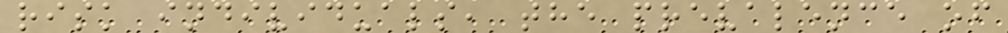risk individuals, the prevalence of
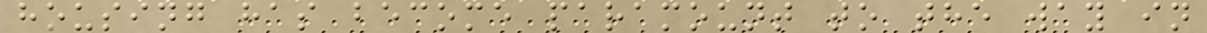housing has become paramount to the way in
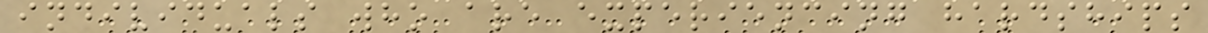individuals who are experiencing hardships
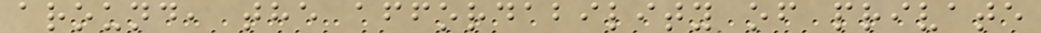around, the affordability of private
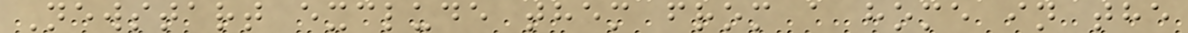Newstart exclude them from a home in the
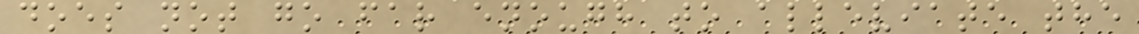does not go far enough to alleviate the
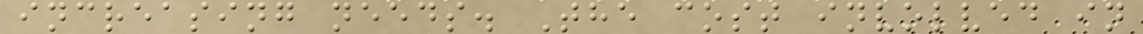increasing needs. The cost involved in
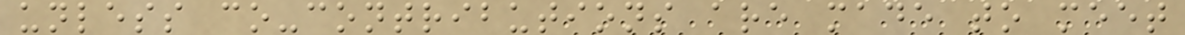unless co-contributions are made to meet
